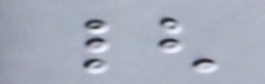{
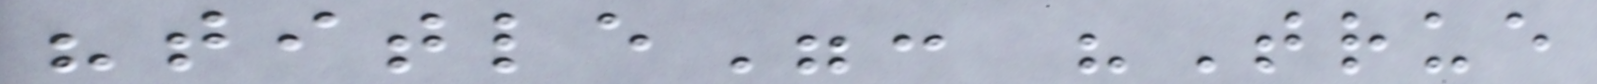"title": "True
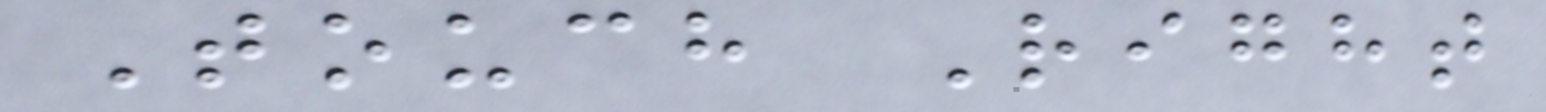Touch Right
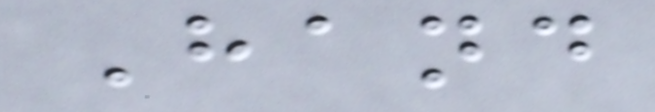Hand
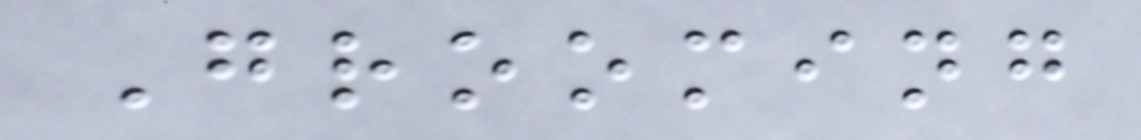Grooming
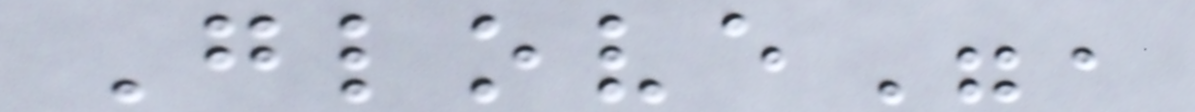Glove",
